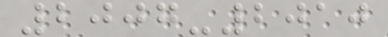2007-2010
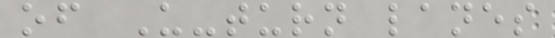of U-turn lanes
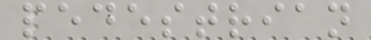pedestrian
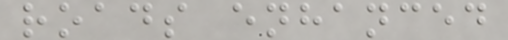roads enhanced
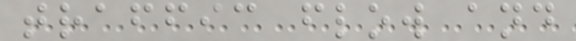traffic flow and
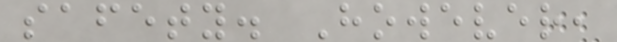safety. However,
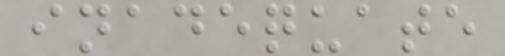inadequate
